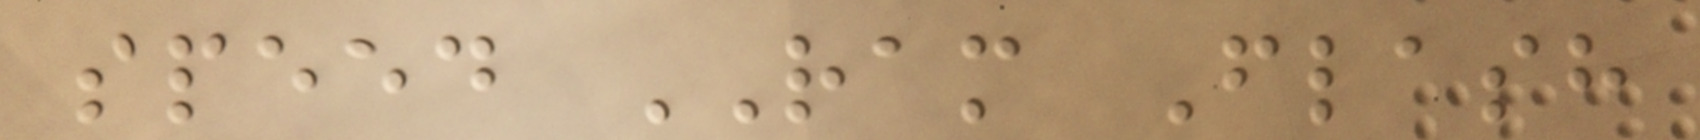speed RAM Flash
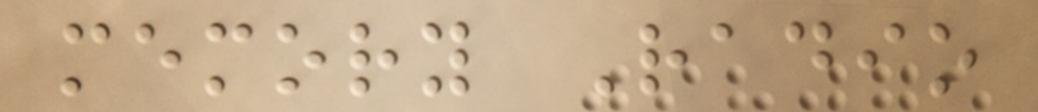memory Radio
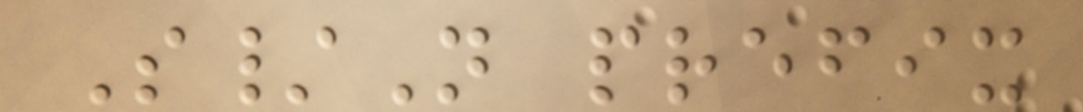S/N prefix
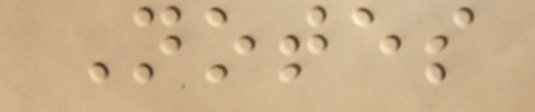Notes
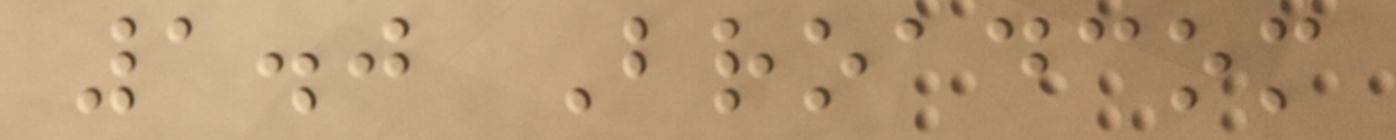1.0 Broadcom
